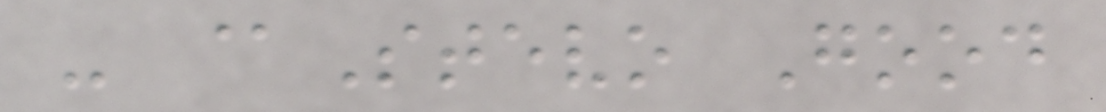- @Stevo Good
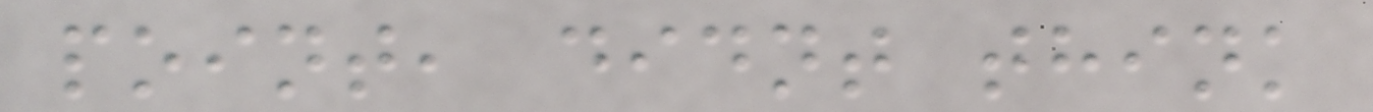point, didnt think
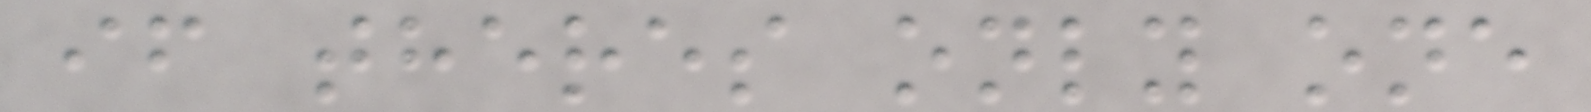if theres only one
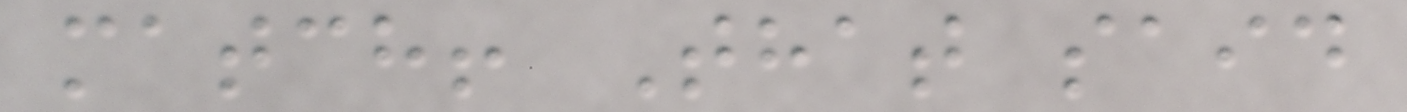match! That said
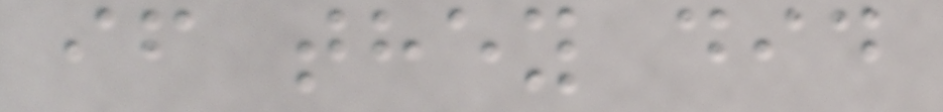if they did
